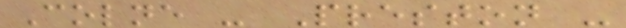Colne - Preston -
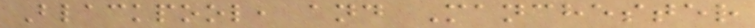Blackpool, and Manchester
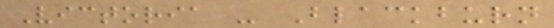Victoria - Blackburn
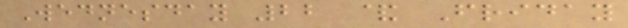Wednesday 22 & Friday
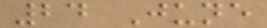24 June
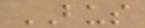BUS
